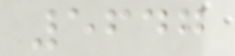5647
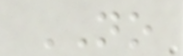NO
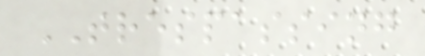TRESPASSING
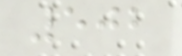502
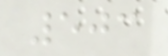503
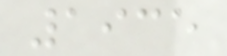1935
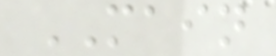MAIN
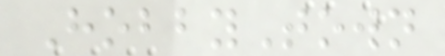HobbyTown
